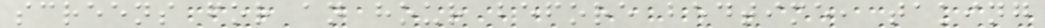screens for an hour before bedtime, taking
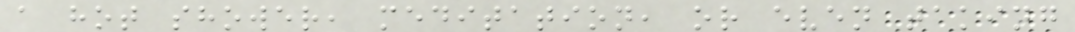a hot shower, meditation, or even taking
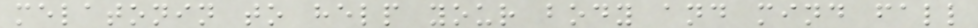melatonin to help your body and mind fall
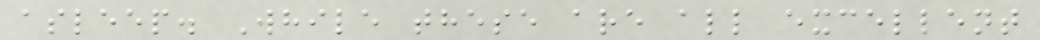asleep. While these are all excellent
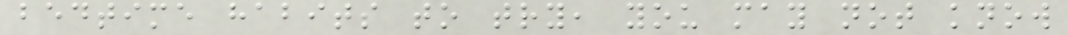bedtime habits to try, you may not know
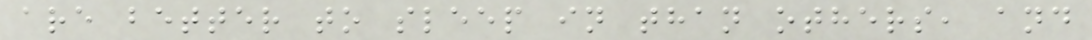are better to sleep in than others, and
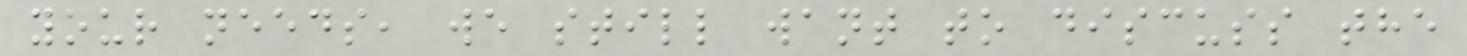your needs, we still want to discuss the
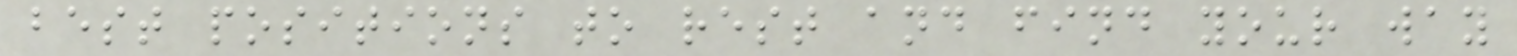best positions to rest and find your way
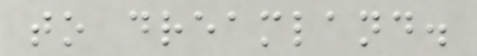to dreamland.
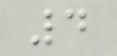4
